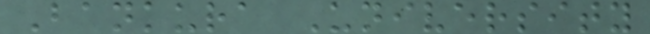Bankura University
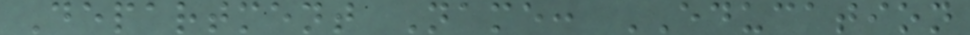Department Name: EDUCATION
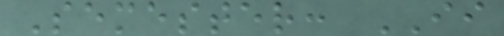Semester: II
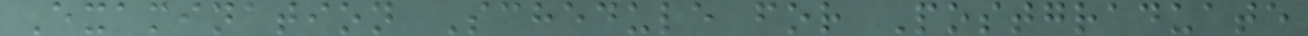Examination Schedule for Postgraduate
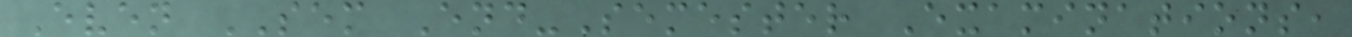Even SEM End-Semester Examinations,
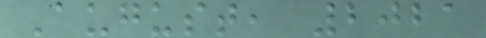August, 2021
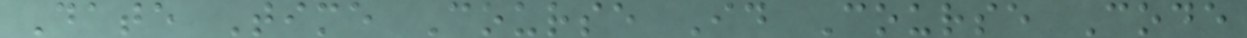Date Time Course Id Course Code
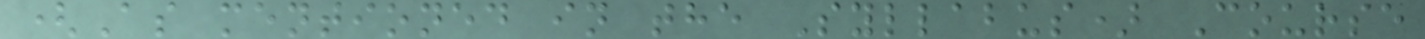(As mentioned in the Syllabus) Course
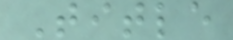Title
